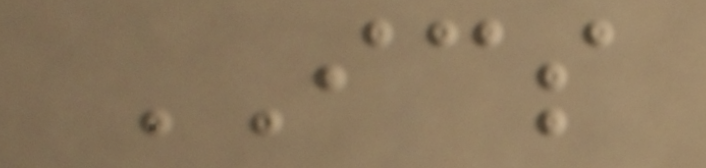ICS
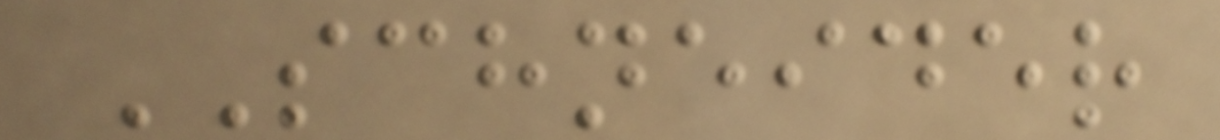SCHNEIDER
